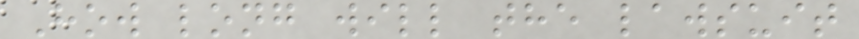How long will the lawsuit
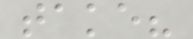take?
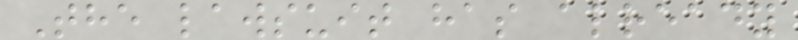The lawsuit has already
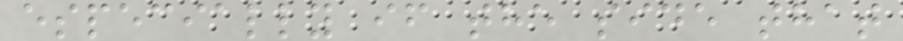especially if the side that
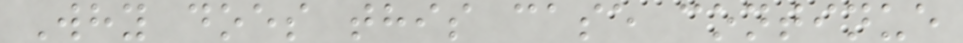Why does this case continue
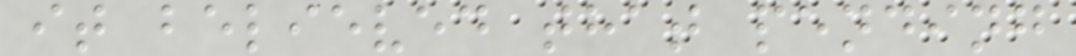it believed that pending
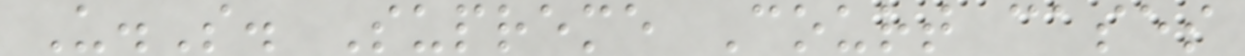U.S. Supreme Court cases
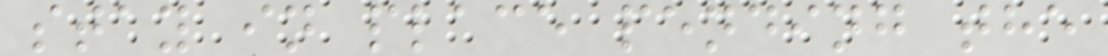stay in place pending the
